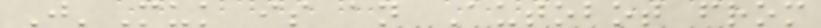J'Muk is an Autobot from
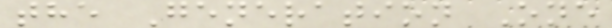the Generation One
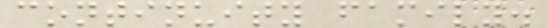continuity family.
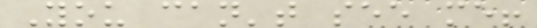You can't see me!
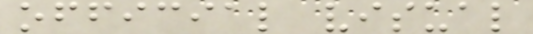official visual
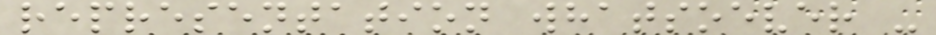representation whatsoever -
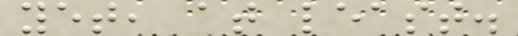yet, at least.
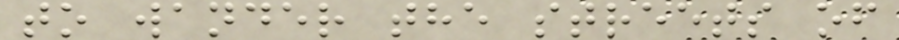to wander the streets of
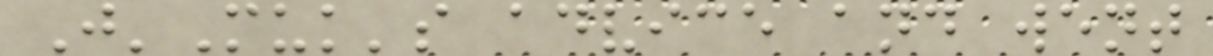J'Muk's advice and went
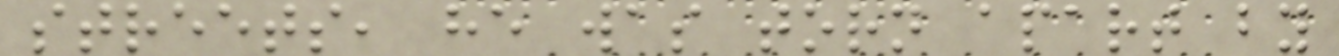streets, he was torn apart by
